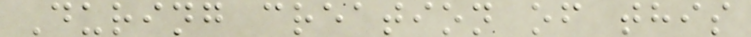During creation of this
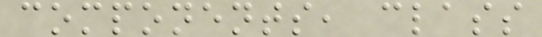components, class
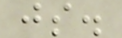js.
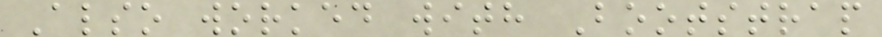Also worked with Bootstrap
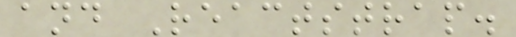and Reactstrap.
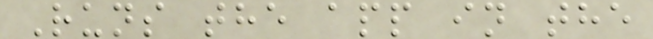Runs the app in the
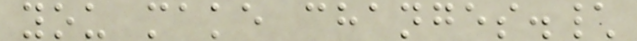you make changes.\
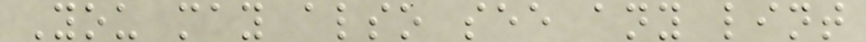You may also see any lint
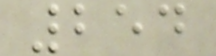254
